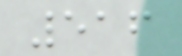516
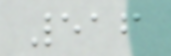516
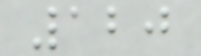120
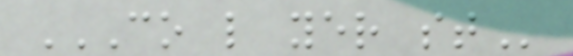CO L YER ST
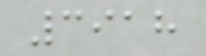3918
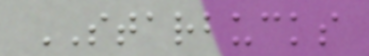STARBUCKS
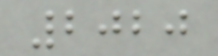2020
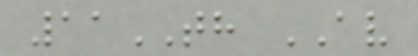11TH AV
